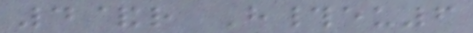4&r H#eu6
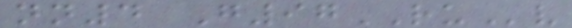nn4 G97RUv
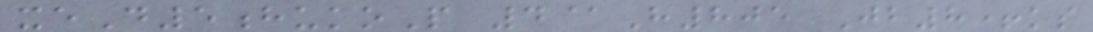xeD5hukoP 4@H805 Jb8+ks
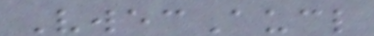VwecAucl
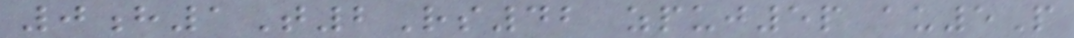0h1T2Rs42 zpuj5p au5P
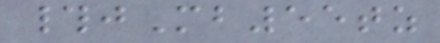#jMb55tz
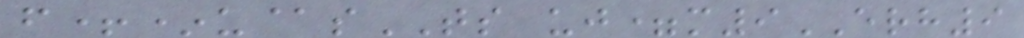f+*u@sTS uj=m9ERH9
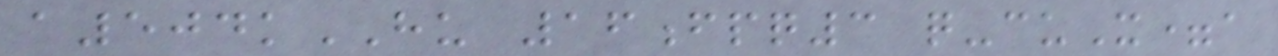a504kHU 16fpq3 q-cuX=a
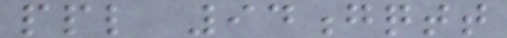ppl 94gqtt
